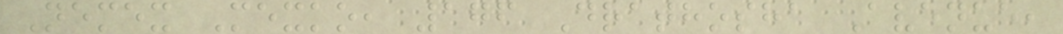Nemex Mexko, 176 Drathosha Avenue,
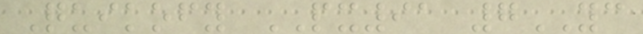Quikofy PX91 7YC
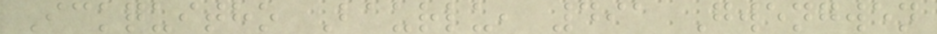Ickquitho Baurlu, 491 Gwengwen
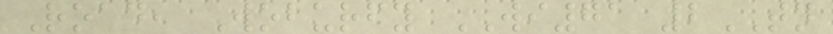Road, Woburfy WI71 2TN
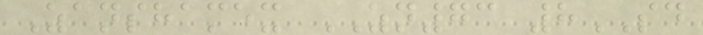Zanshamex ZN73 8SD
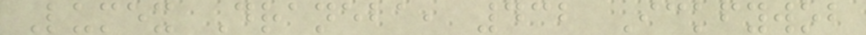Lumex Draneba, 432 Ickfywob
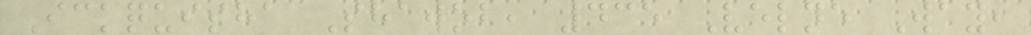Ickquisha Shawob, 435 Velne Way,
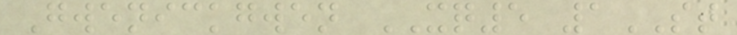Gwenickgwen XQ5 1ST
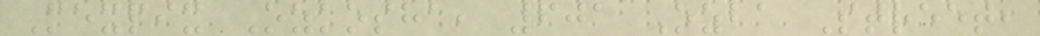Mexpix Ozkosha, 601 Ozba Street,
